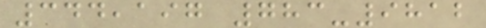344,197 783-9812
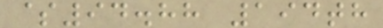$94.88 194th
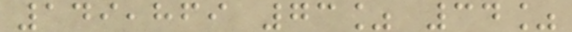149,869 73% 34%
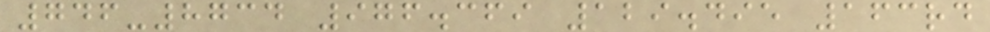746-8734 976.369 129.495 163rd
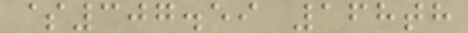$307.59 168th
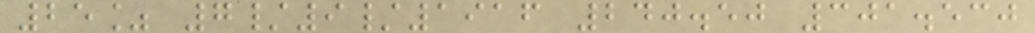25% 7/9/1916 240.50 301.530
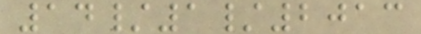14/1/2013
